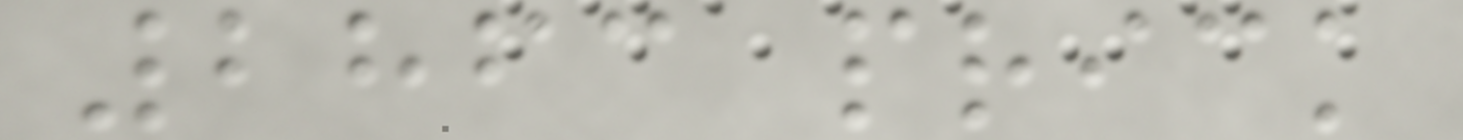2863 prick
